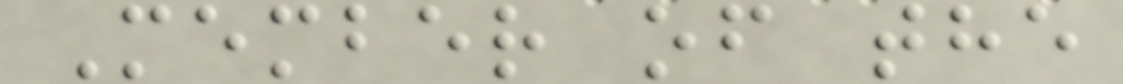Member of the
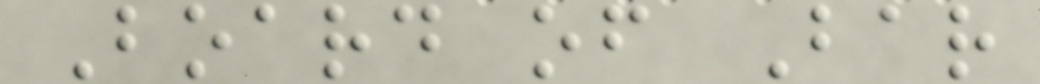Board of Bar
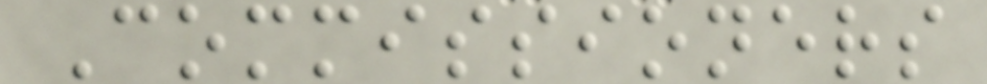Commissioners
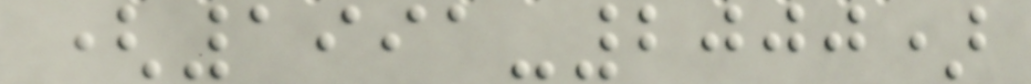(1991-2000)
